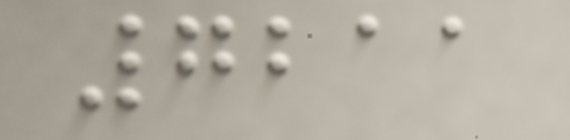7211
